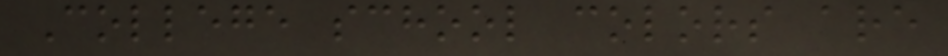College school colors are
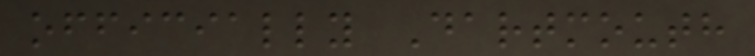officially Dartmouth
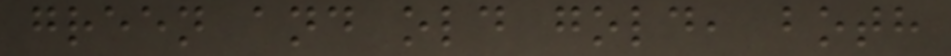green and old gold, both
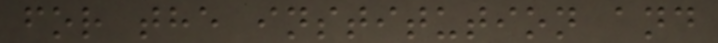for the institution and
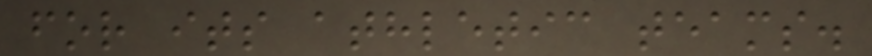for its athletic teams.
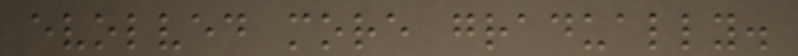evolved more gradually.
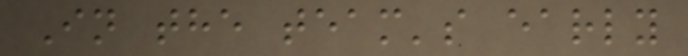In the team's early
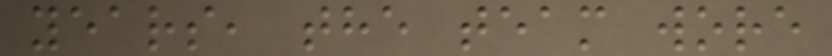years, the team wore
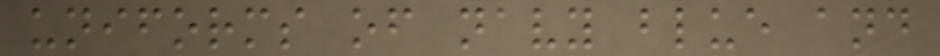uniforms of navy blue and
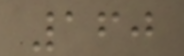160
